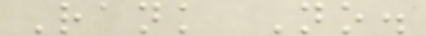Rank No.
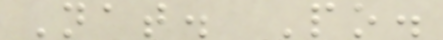Nat. Po.
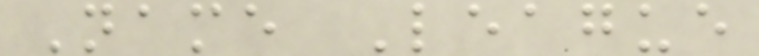Name League
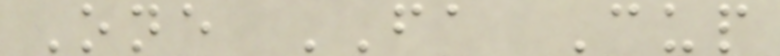One FA Cup
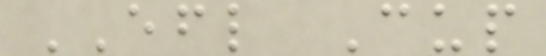EFL Cup
